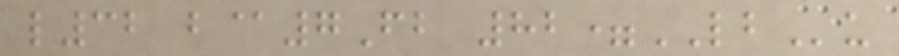l32 b@7Fb 82=LBu
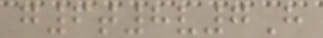g6t8v7H
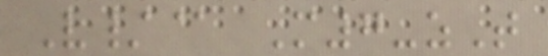V/@ M7-zT
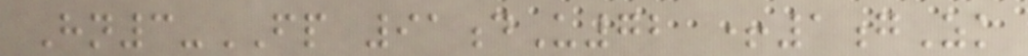Hn3-FP 91dU72 +1gZk
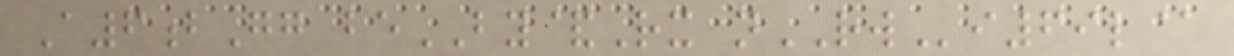A6bGg beBY&Rx nRWi69l@
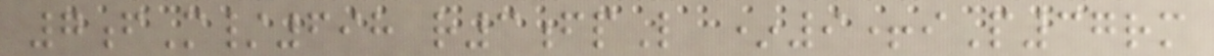7fM/698 r3fpL *9+iP37rm
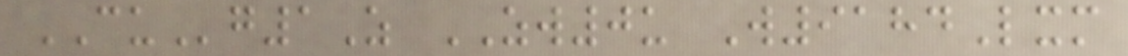CUg1Z ZW0u W9184Lxm
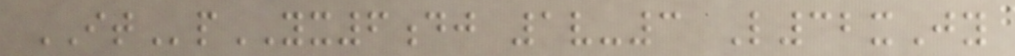ITpYX6dj 1v-3 L32xJy
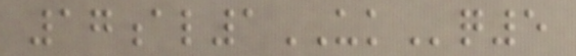17al1UKq5
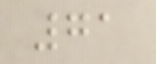71
